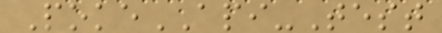PokeAPI-Test
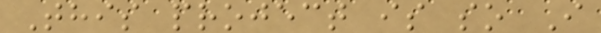This project is so I
